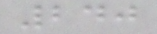240
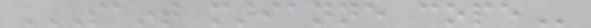SAINT MARIANNE COPE
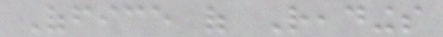Office of Readings
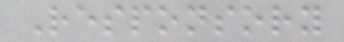Responsory
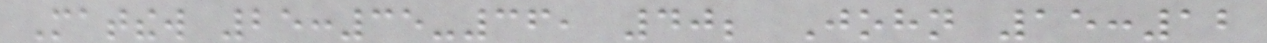Matthew 25:35-36, 40; John 15:12
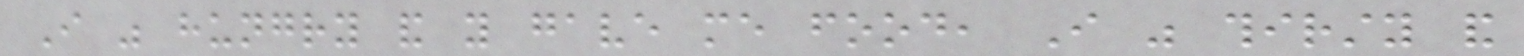I was hungry and you gave me food, I was thirsty and
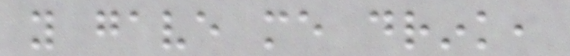you gave me drink,
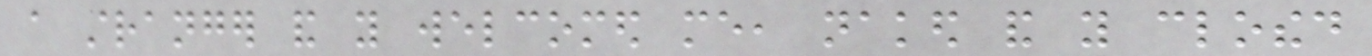a stranger and you welcomed me, naked and you clothed
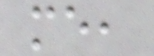me,
